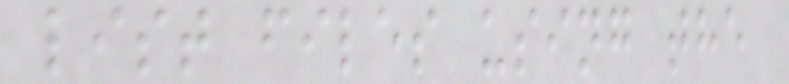list files using the
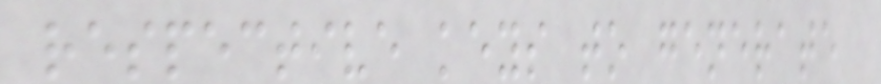respective keys to generate
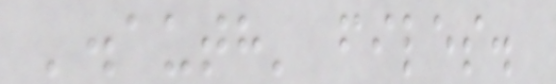'.auth' files.
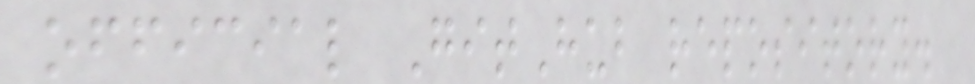official GitHub repository.
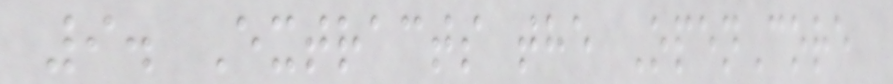9. Extracts the OpenCore
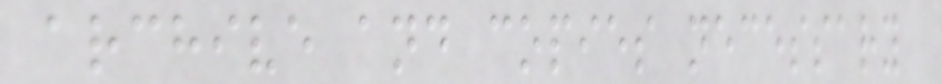archive and copies necessary
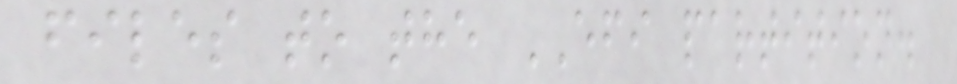files to the EFI partition.
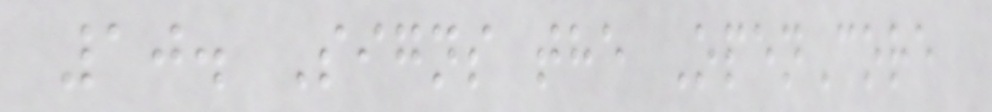10. Signs the OpenCore
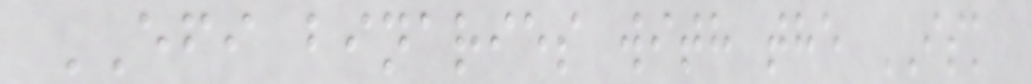EFI binaries with the ISK
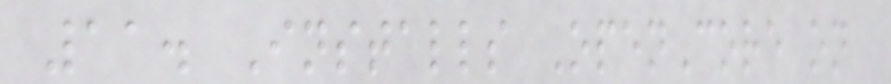11. Installs OpenCore on
